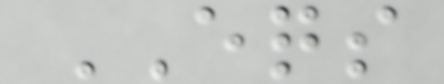EQS
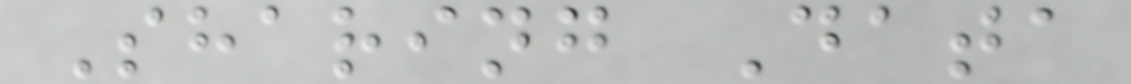Sharing Data
